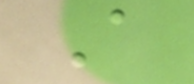A
